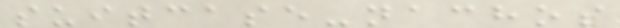suitcase-nachos
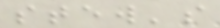stew's
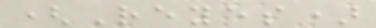(Reyes)
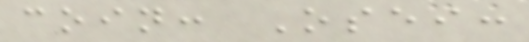coin: Osei:
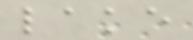lake
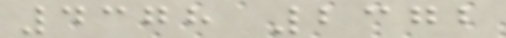4378 2372
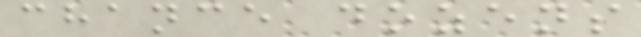chance dozens
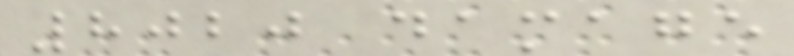8020 damage
